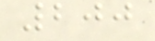200
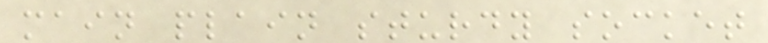main plain sturdy socket
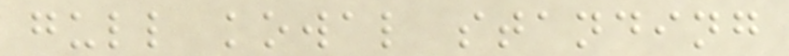gull kowal standing
